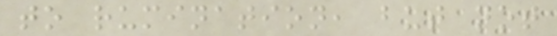to rumination, but not
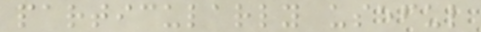particularly useful
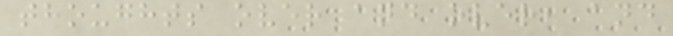thoughts over and over, and
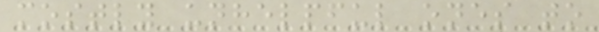mostly unhelpful ones to
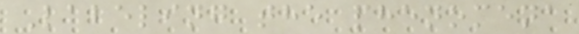Labeling the phenomena
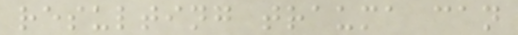resulting trauma can
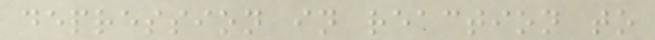depression in reaction to
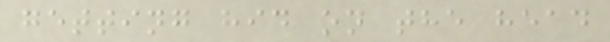getting hid on the head
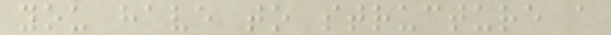you have to structure a
